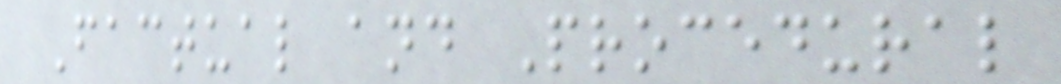Factual and Procedural
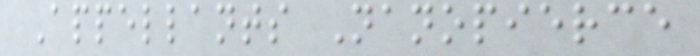Appellants Nanopierce
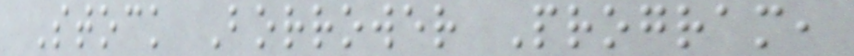Stock Borrower Program,
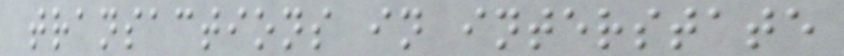transactions in interstate
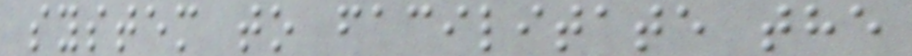system to facilitate the
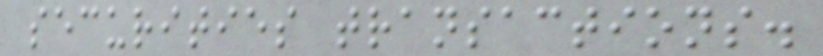securities transactions.
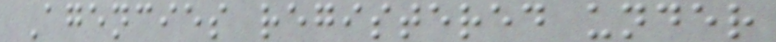Agencies registered under
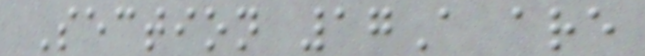Section 17A are
